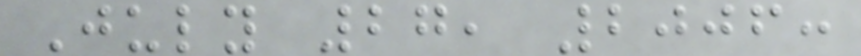July 27, 2006:
